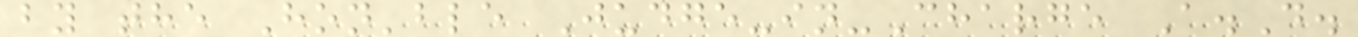by the Hon'ble Judge-in-Charge A.D.
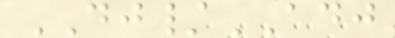DJ/ADJ
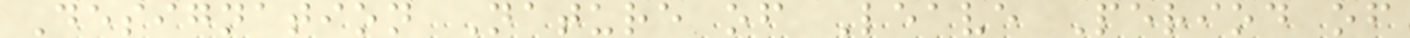Designation Nature of Leave Period of
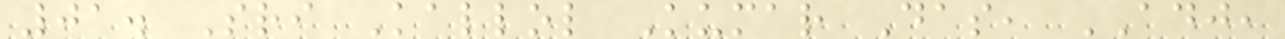01. Sri Kallol Kumar Das, ADJ,
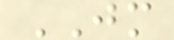JM
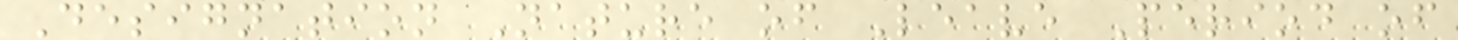Designation Nature of Leave Period of
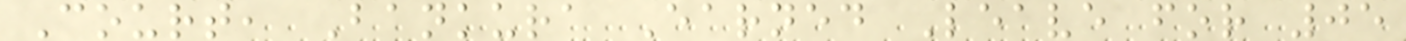Court, Bankura Earned Leave for 05
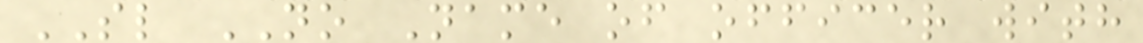SL NO Name of officer with
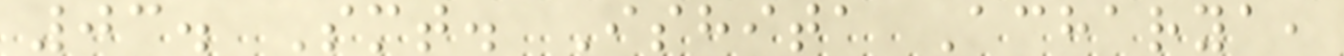03. Smt. Ishita Acharya,
